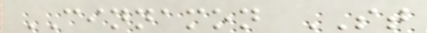CINNAMON ST
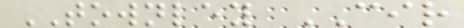TOWNLEY CIR
